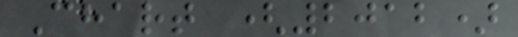Chart (2012)
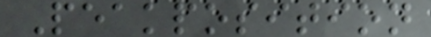Peakposition
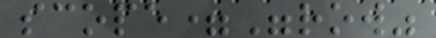scope="row"
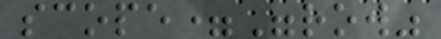scope="row"
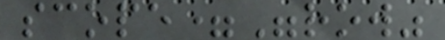scope="row"
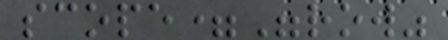scope="row"
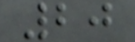20
